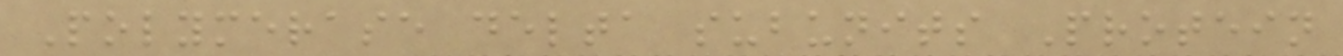Polymerase delta subunits Protein
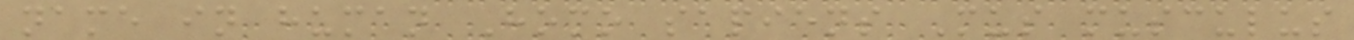name in human Homo sapiens Mus musculus
